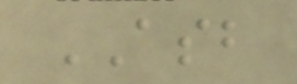ASB
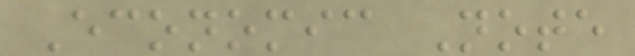Economic Note
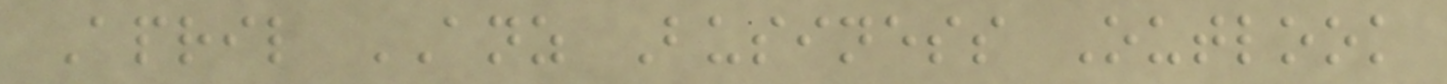April ANZ Business Outlook
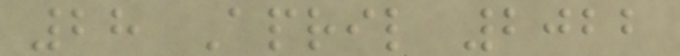28 April 2022
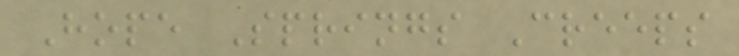Hope Springs Creeps
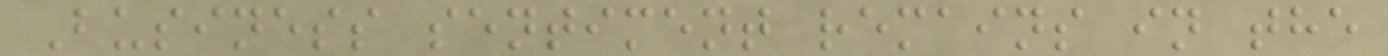Business sentiment remains in the
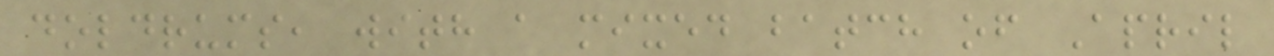doldrums, with a mixed batch of April
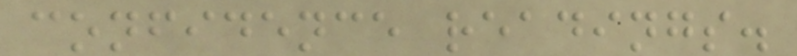confidence readings.
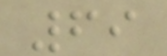69
